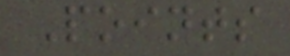Points
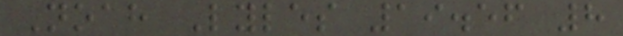Noah Lyles 19.56 8
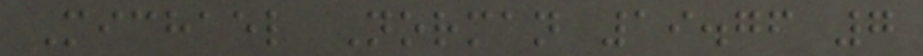Michael Norman 19.76 7
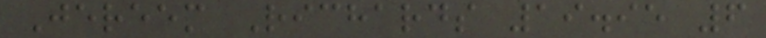Jereem Richards 19.95 6
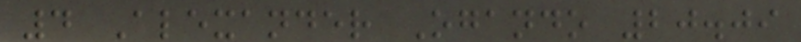4 Alexander Ogando 20.09
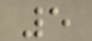5
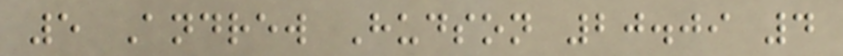5 Andrew Hudson 20.09 4
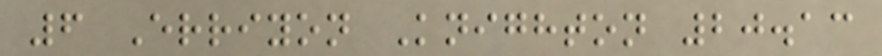6 Erriyon Knighton 20.13
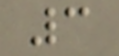3
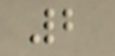2
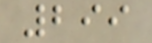299
